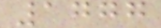1777
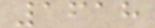1618
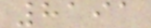8191
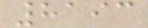8193
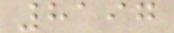8197
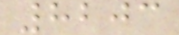8203
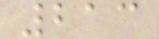213
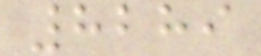8289
